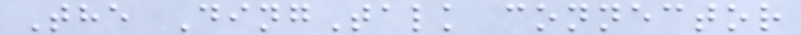The DingTalk connector
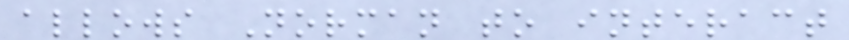allows Norman to interact
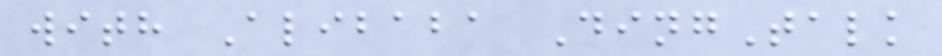with Alibaba DingTalk
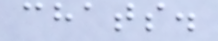chats.
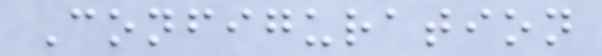Configuration
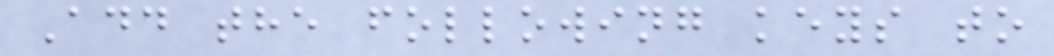Add the following keys to
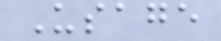Usage
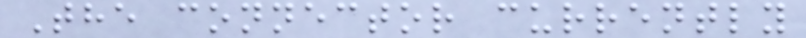The connector currently
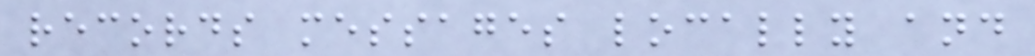records messages locally and
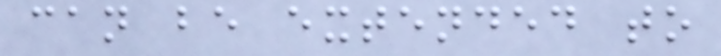can be extended to
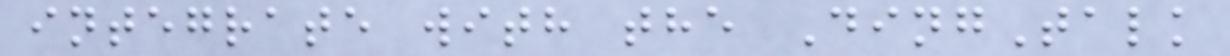integrate with the DingTalk
